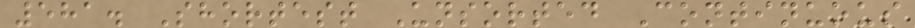581. Shortest Unsorted Continuous
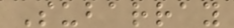Subarray
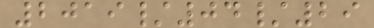2019/04/29
